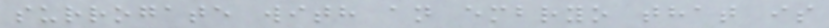surrogate with an embryo that is
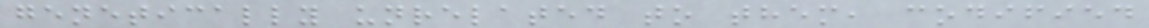genetically unrelated to them, codified
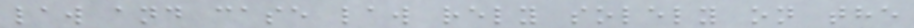law and case law rely solely on the
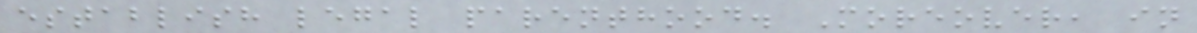establish legal parenthood. Moreover, in
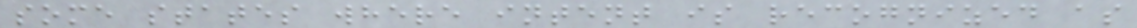some states where intent is recognized as
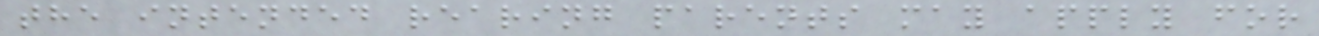the intended rearing parents may apply for
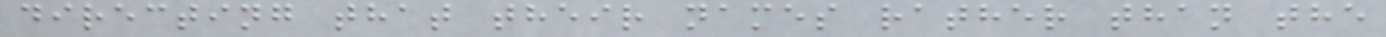directing that their names rather than the
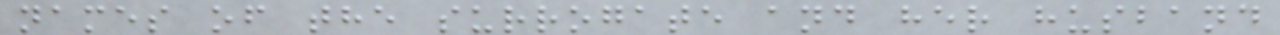names of the surrogate and her husband
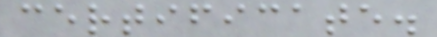certificate.
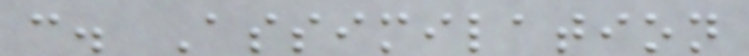c. Assimilation
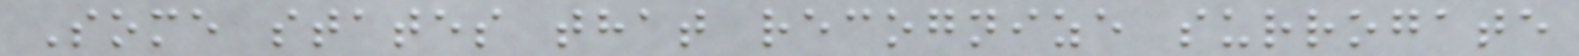Some states that recognize surrogate
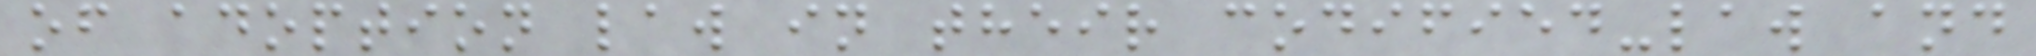of adoption law in their codified-law and
